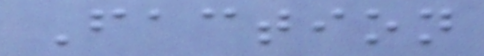Faction
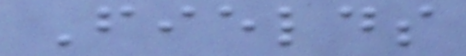Fields
